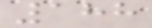188
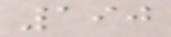190
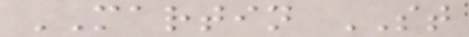MARTIN ST
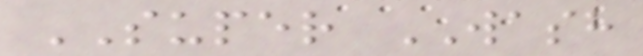SUPER WASH
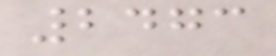2473
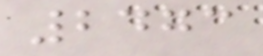2473
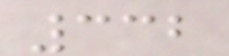332
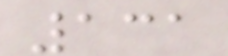131
